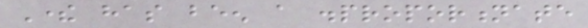There has been a disproportionate
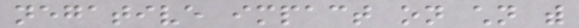negative impact on children with
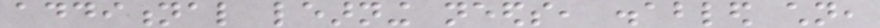additional learning needs, disabled children,
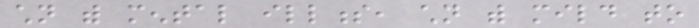children with mental illness, children with mild to
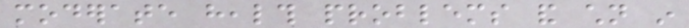moderate health problems and children in
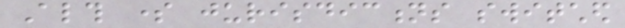Although some jurisdictions switched
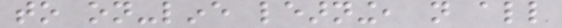to on-line learning, not all
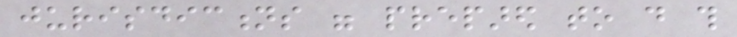jurisdictions were prepared to do this
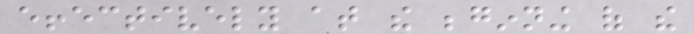effectively at the beginning of the
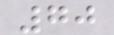70
